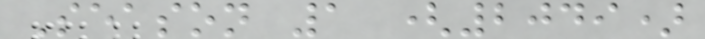Season 1 (2049)
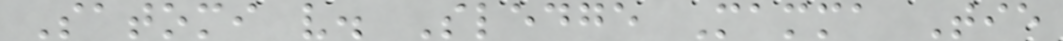Satomi v. Sledge Mamma Tie
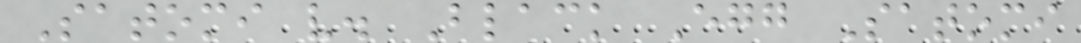Satomi v. Black Egg Satomi
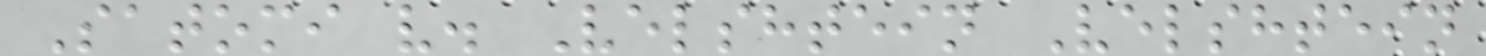Satomi v. Velshtein Velshtein
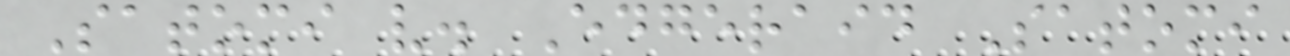Satomi v. Edgeraid Satomi
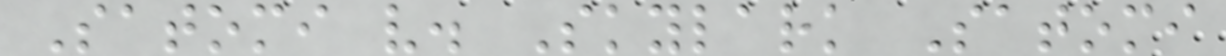Satomi v. Skylark Satomi
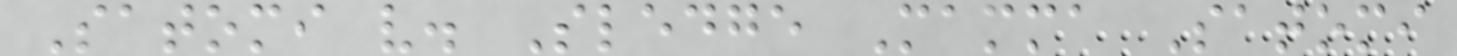Satomi v. Sledge Mamma Satomi
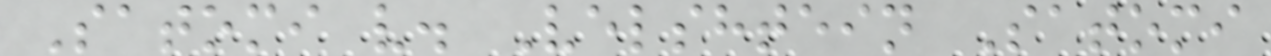Satomi v. Velshtein Satomi
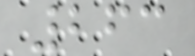263
